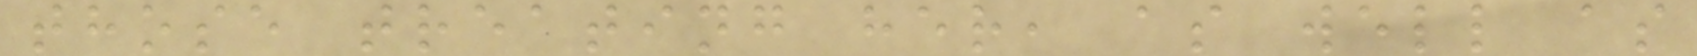those treating her, as well as
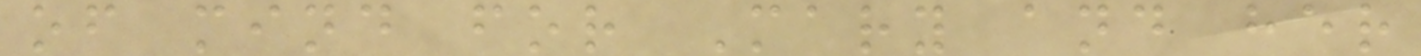of mind for Mary and her
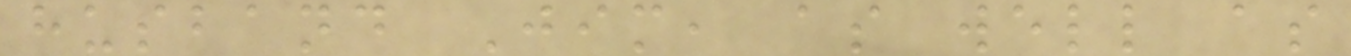husband Jim, as well as
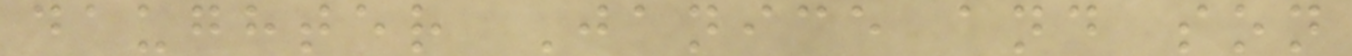daughter Janice and son
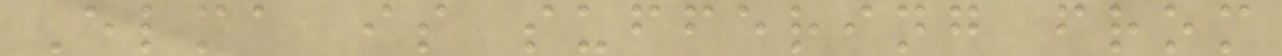Elma is suffering from
